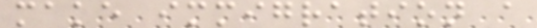make immigration a
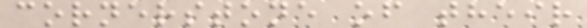cornerstone of their
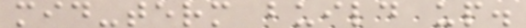mid-term build up.
